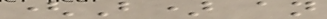(B) an
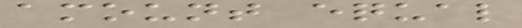amount equal
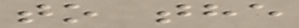to the
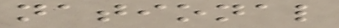national
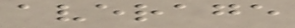average
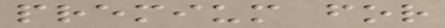premium for
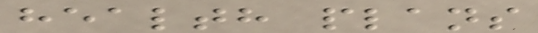health plans
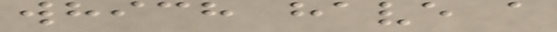which have a
